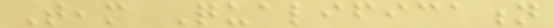Team Qualification
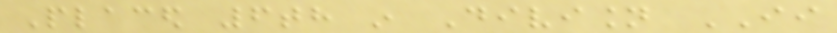Placed 6th in Division II
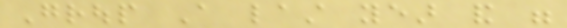Group A last year and were
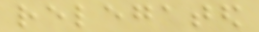relegated
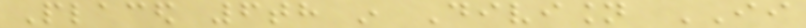Placed 6th in Division II
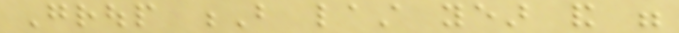Group B last year and were
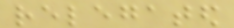relegated
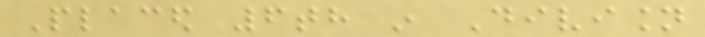Placed 6th in Division
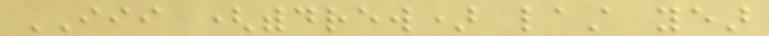III (withdrew) last year
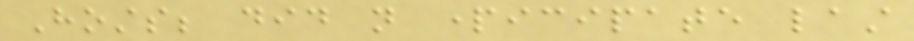Hosts; did not participate last
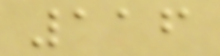116
